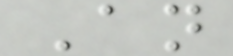An
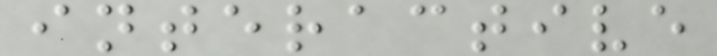interactive
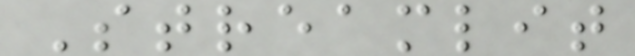Streamlit
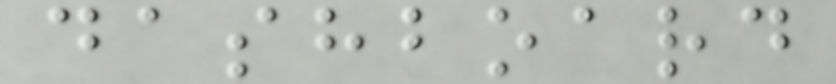dashboard
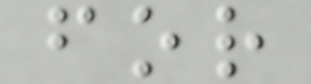for
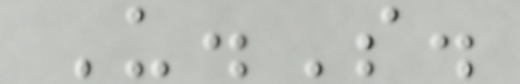U.S.
